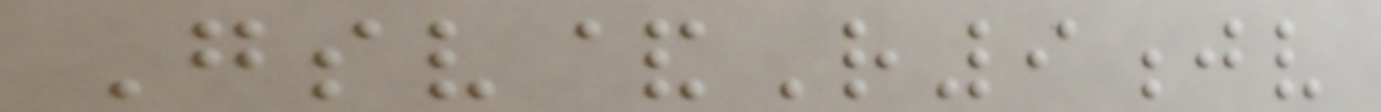Gsv&R9jv
